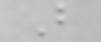B
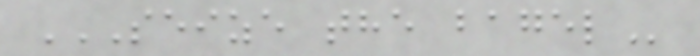SEIZE THE BAGEL
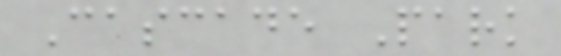Cascade Park
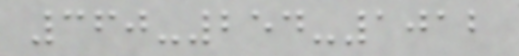360-254-1012
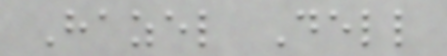Hazel Dell
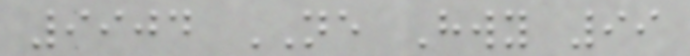9904 NE Hwy 99
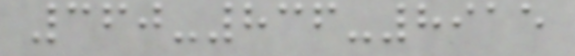360-836-8915
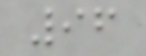96
